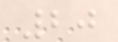20
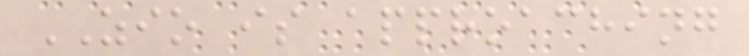ZIO is approaching
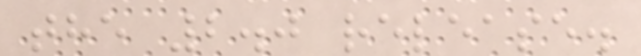the 2.0 release.
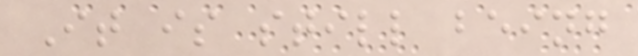It is still being
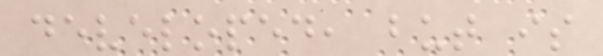developed, but is
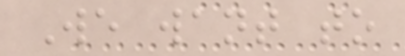We want to
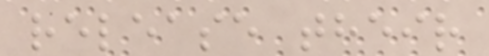release their
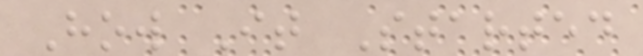How It Started
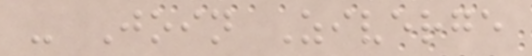- Join Ziverge
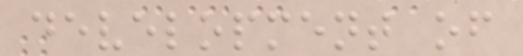development of
